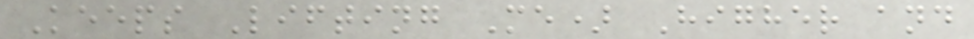Keeps Lifting Me) Higher and
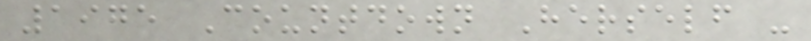1975 Countdown Herself -
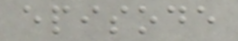episode
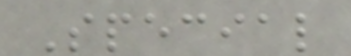Special
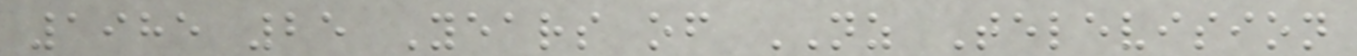1985 25 Years of NZ Television
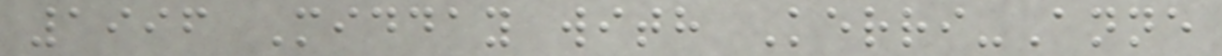1996 Midday with Kerri-Anne
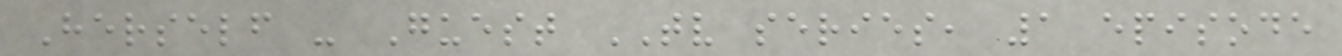Herself - Guest TV series, 1 episode
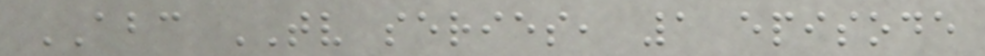ABC TV series, 1 episode
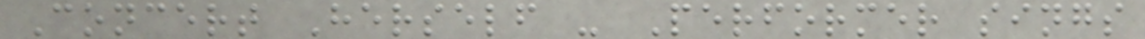Concert Herself - Performer sings
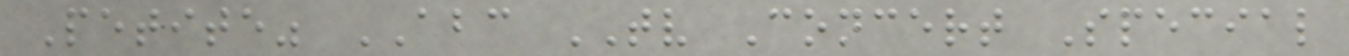Petite" ABC TV Concert Special
